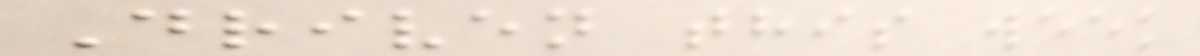Driven this week
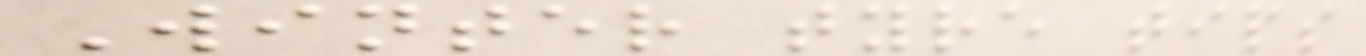Winter tyre tips
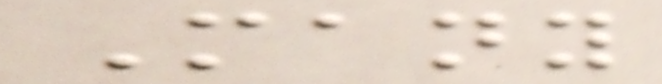Many
